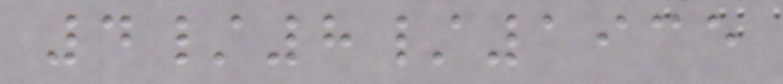4/8/1935
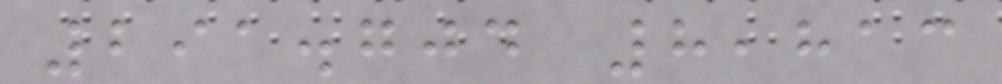291.704 8,813
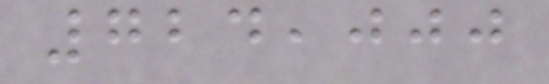724,000
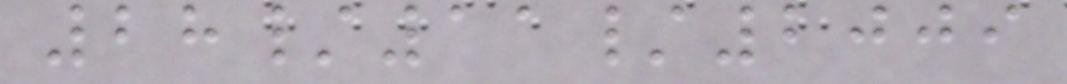28/11/2009
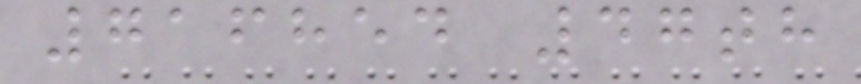716854 47th
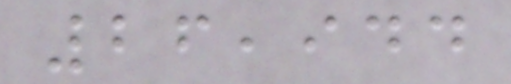26,944
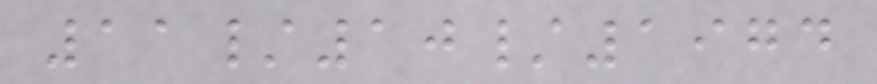11/10/1974
